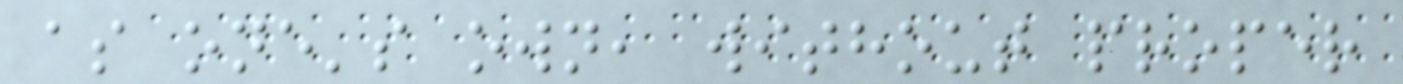as one's own, without proper
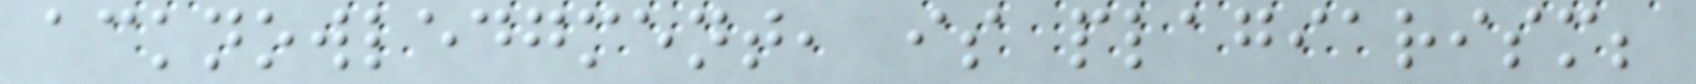acknowledgment, is plagiarism;
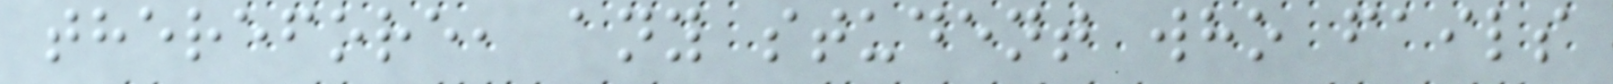therefore, any student who fails
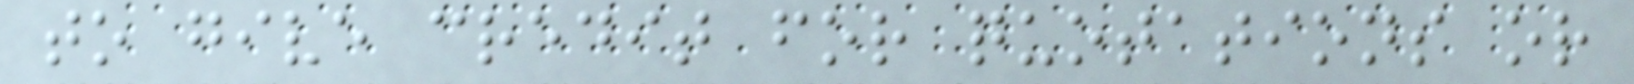to give credit for quotations or
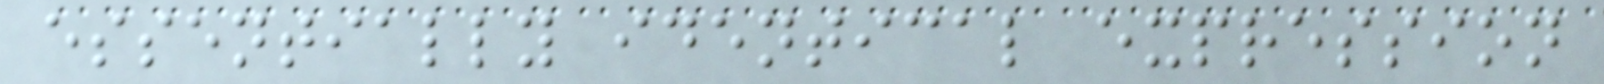essentially identical expression
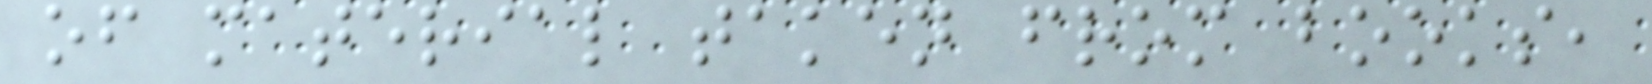of material taken from books,
